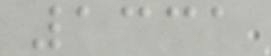1331
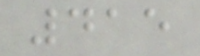415
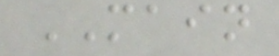MAIN
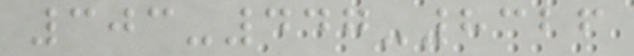303-447-8326
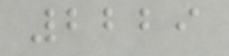2229
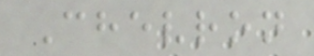Chevron
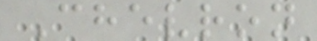Chevron
